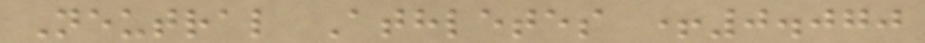Neutral Athletes +0.070
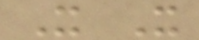X X
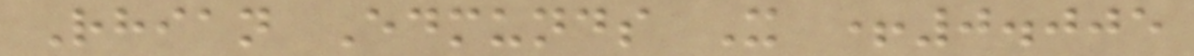Rhian Edmunds X +0.005
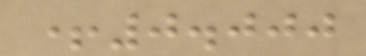+0.000
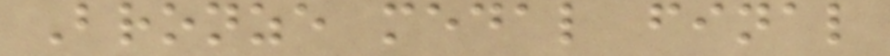Bronze medal final
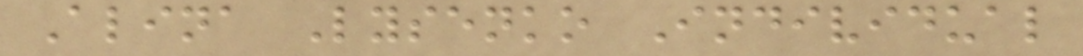Alina Lysenko Individual
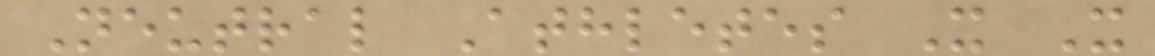Neutral Athletes X X
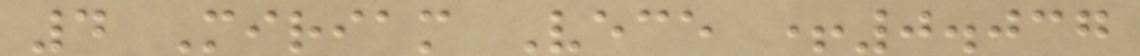4 Miriam Vece +0.037
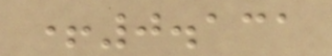+0.131
